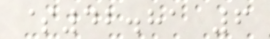$42.81 6
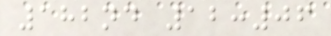182nd 12:06
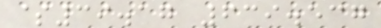$39.17 639.537
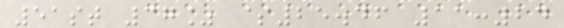51st 37% $25.46 11:24
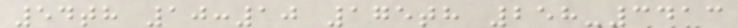54th 10:10 175th 258-3413
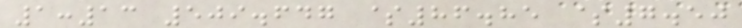1:13 509.647 $86.85 $7.50
